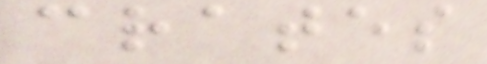crates
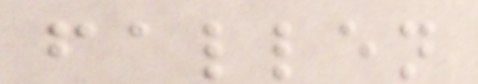fallen
